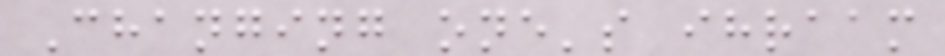Changing one's ihraam
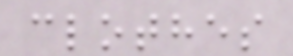clothes
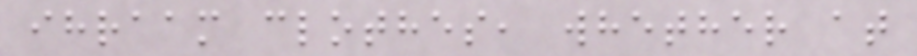ihraam clothes, whether at
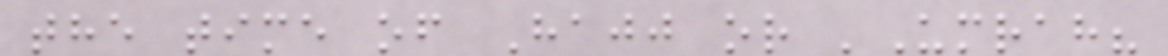the time of Hajj or 'Umrah?
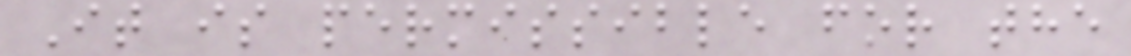It is permissible for the
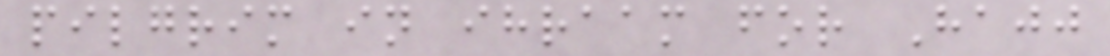pilgrim in ihraam for Hajj
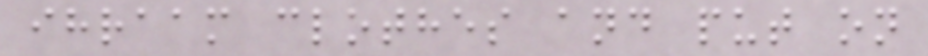ihraam clothes and put on
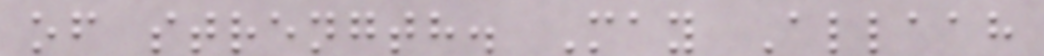of strength. May Allaah
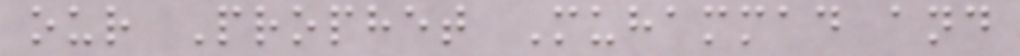our Prophet Muhammad and
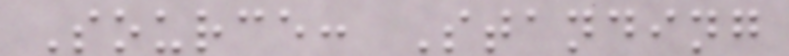Source: Standing
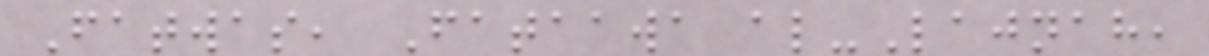Fatwas, Fataawa al-Lajnah,
